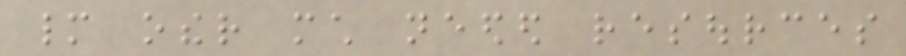many other much needed resources
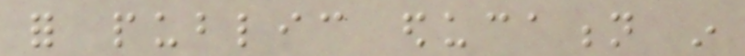for public education in
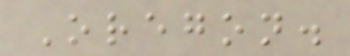Oregon.
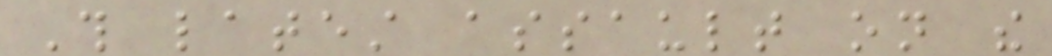This latest assault on the
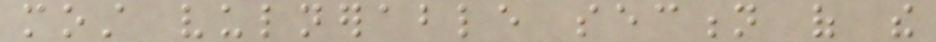most vulnerable section of the
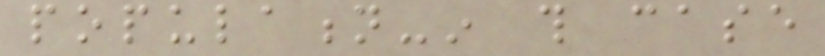population-in this case
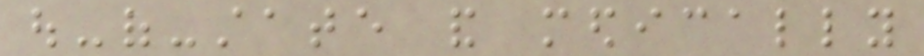out-of-state and medically
